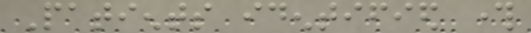Patients identified through
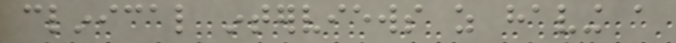clinical interviews as having a
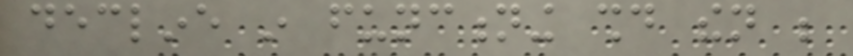decline in functioning should then be
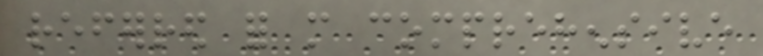referred for more comprehensive
